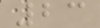23
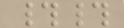##
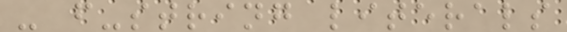- f-string literals
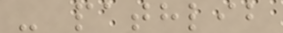- pathlib
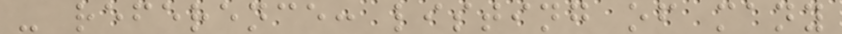- reference: listing of many
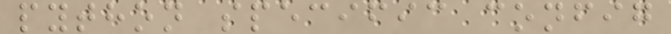python specific config
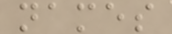names
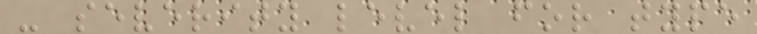- severity level for type
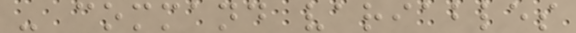- command variables
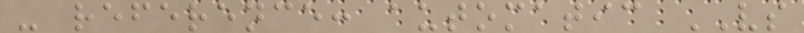- reference: automatic VS
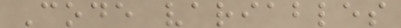Code variables
